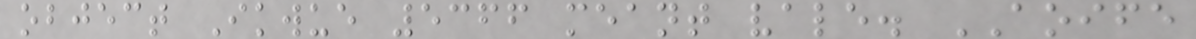object Ikwue 5366 meant vale. AOIFE
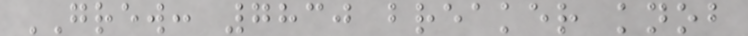GREW: 7830 breaker knob
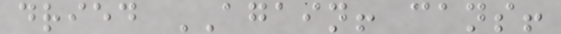dried AGAIN! cans!
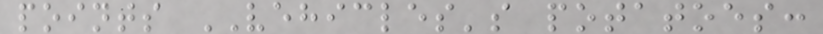points VEHICLES's potatoes:
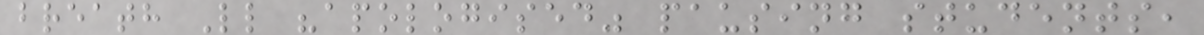breath Ll "apologised" pausing students,
